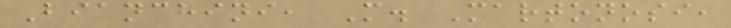Bianchini, M. Martonosi,
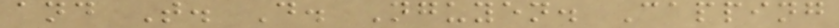and T. D. Nguyen. Capping
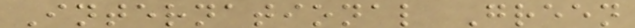International Green
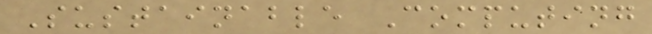Sustainable Computing
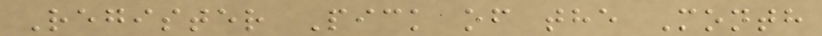Register Pick of the Month
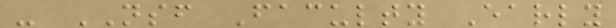- NSF Faculty Early
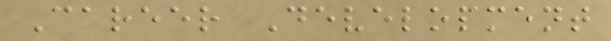Career Development
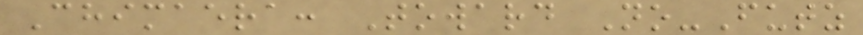Chimaera: Toward No-Futz
